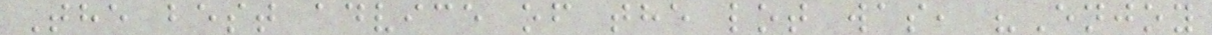The best advice of the lot was, "Enjoy
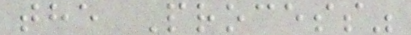the Process"
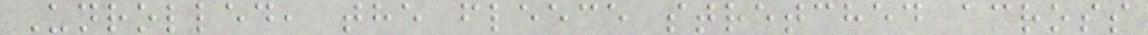Unrolled, the fleece stretched across
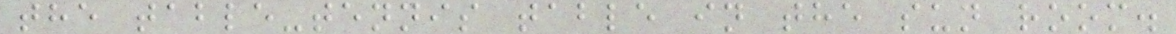the table-tennis table in the sun room.
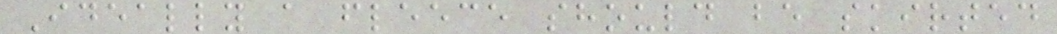Ideally a fleece should be skirted
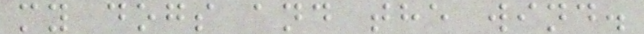my dogs and the wind.
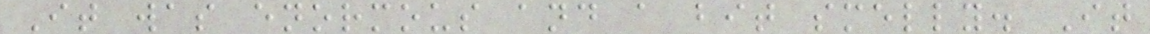It was enormous and a bit smelly. It
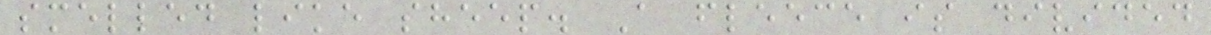smelled like sheep. A fleece is divided
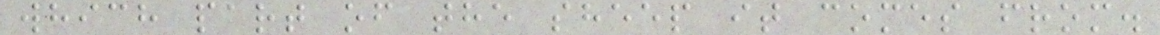which part of the sheep it comes from.
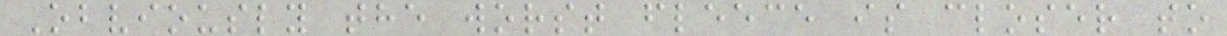Obviously the worst fleece is closer to
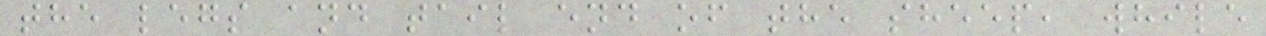the legs and tail end of the sheep, while
